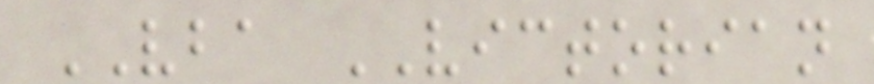VBA VICTORIAN
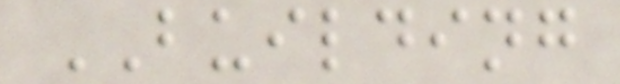BUILDING
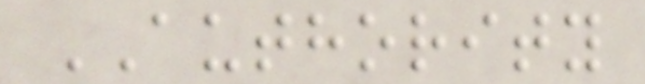AUTHORITY
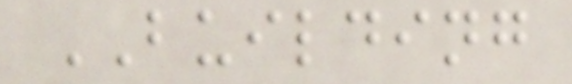BUILDING
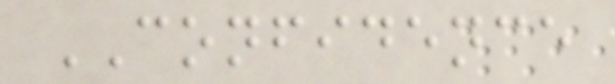CONFIDENCE
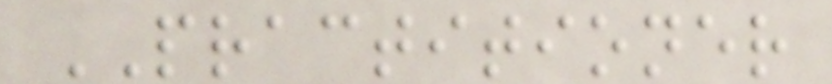PRACTITIONER
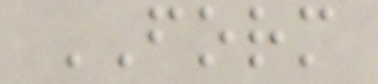FORM
